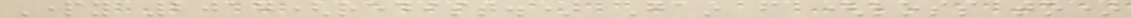Party 2017(redist.) Gain from (loss to)
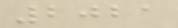2021
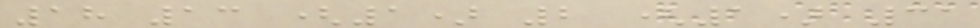18 13 (1) 2 (1) 31
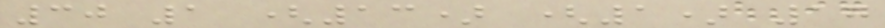30 1 (13) (1) 17
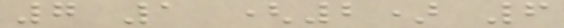7 1 (2) 6
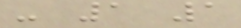- 1 1
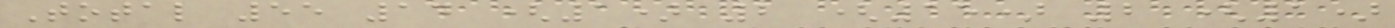Total 55 14 (1) 2 (15) 2 (1)
